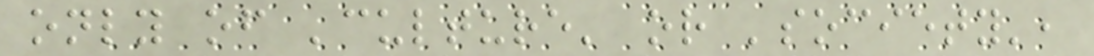only of 'culture' or 'society',
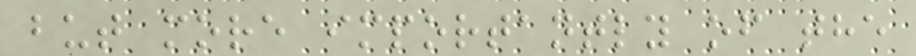but more importantly of the
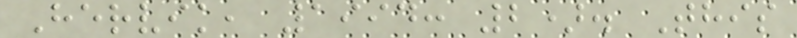Hervik, 1994: 2). This
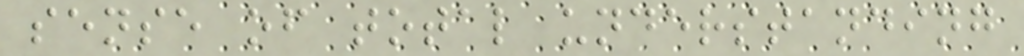sense of total understanding
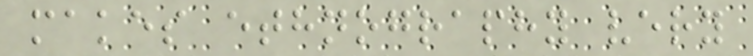makes ethnography very
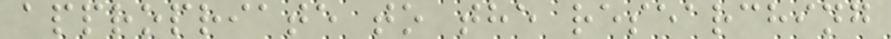appropriate to the researching
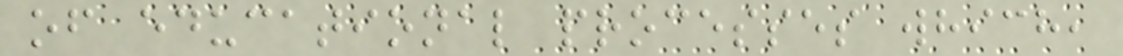of educational processes which,
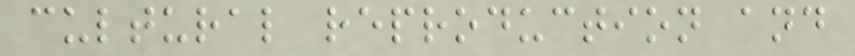cultural reproduction and
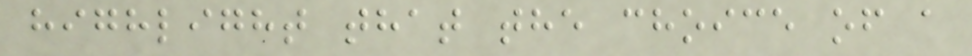highlight that the choice of a
